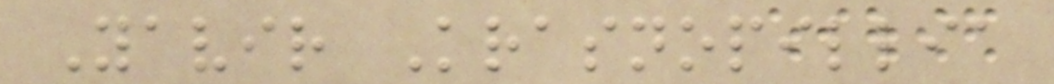Yavir Krasnopillia
